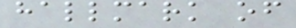hallmark of
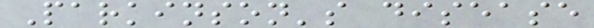Parkinson's disease
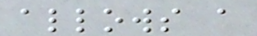allows a
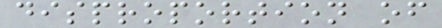disproportion of
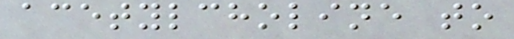acetylcholine to
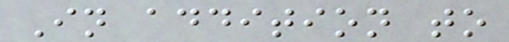In addition to
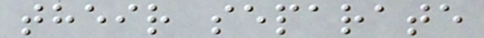their separate
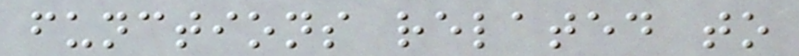functions related to
